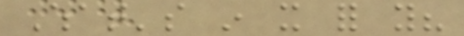What's in it for you?
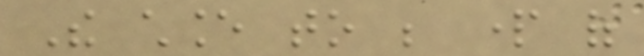The chance to be part of
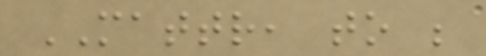MATTR, to be
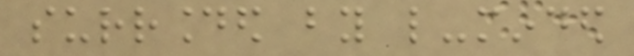surrounded by like-minded
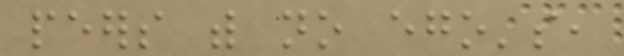peers with no ego's,
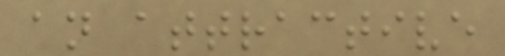an attractive
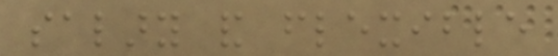salary and flexible
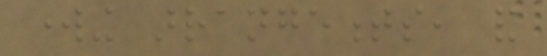working arrangements, and
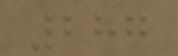287
